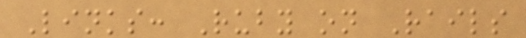Links: Ruby on Rails
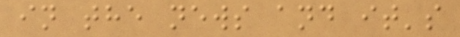in the news and it's
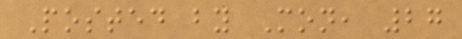Posted by Mon, 27
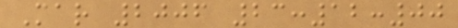Mar 2006 23:12:00
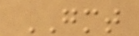GMT
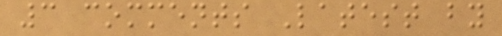3 comments Latest by
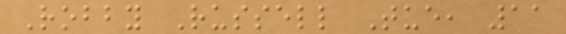Robby Russell Tue, 11
